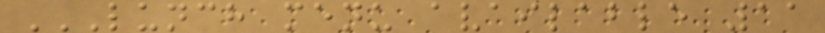LUNCH MENU AVAILABLE 11
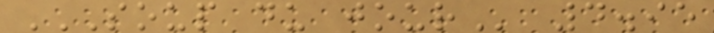SOUP DU JOUR 4.95
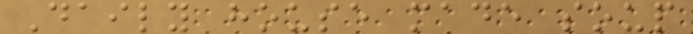Daily house made soup
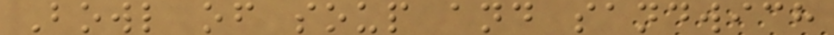Bowl of soup and sandwich
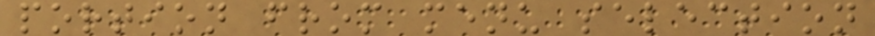portion from menu selection
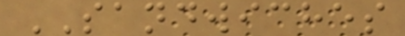SANDWICHES
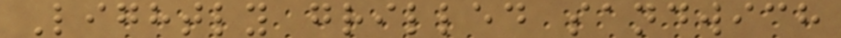Lightly grilled sandwich
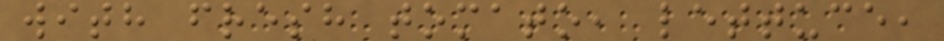with fresh tomato, lettuce,
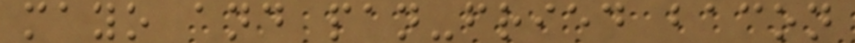mayo and pan-fried bacon
